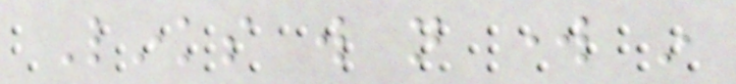Links will not work in
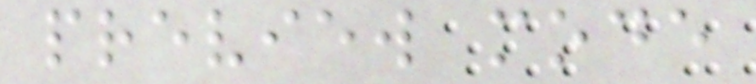preview mode
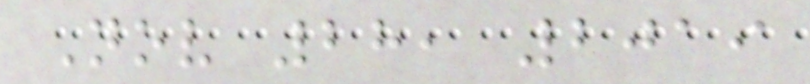Nov 28, 2019
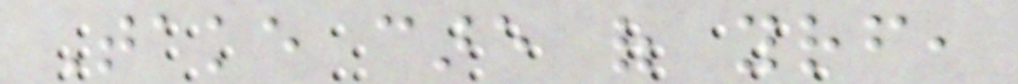Take care of yourself,
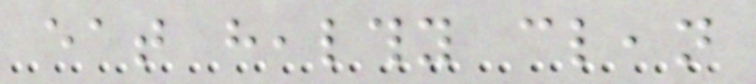eat healthy clean
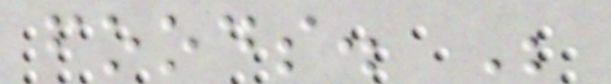foods. Be
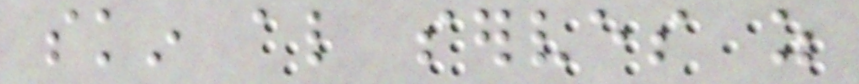skin also serves as
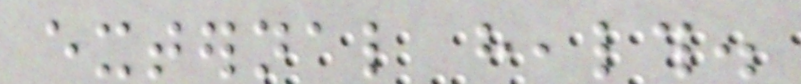external health.
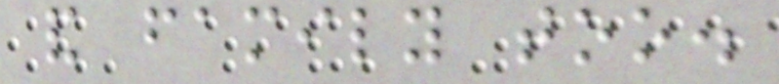and family too.
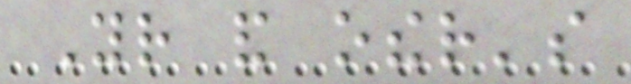Your and other's
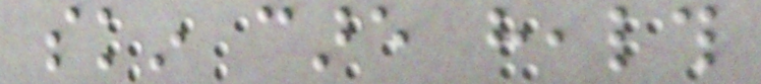skin care health
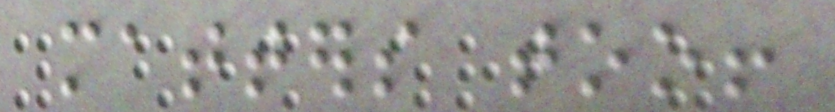matters too!
